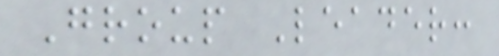Group Leader:
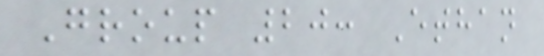Group 20: Ethan
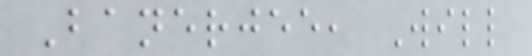Banerjee, Will
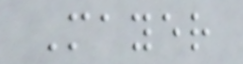Mayer
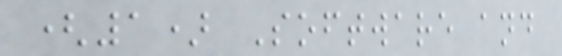(1) Software and
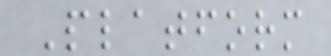Platform
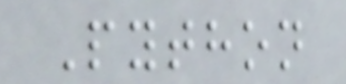Python
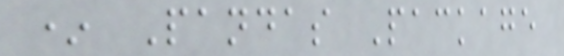* Pandas Package
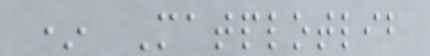* Matplotlib
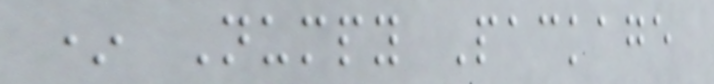* Numpy Package
